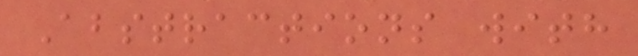Abstractions with
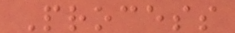Process
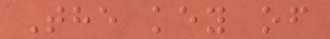The key of
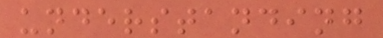understanding
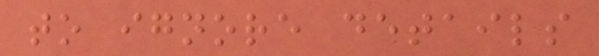to ignore details
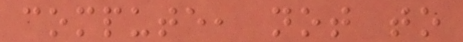compute, not to
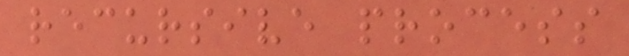recursive process
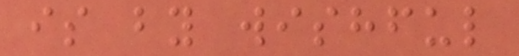is by wishful
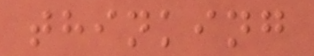thinking
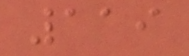119
